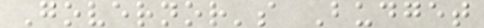Governor's Budget
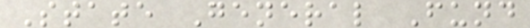State General Fund
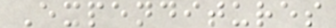Expenditures
